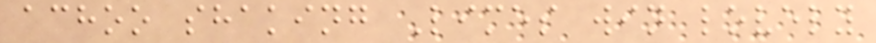achoo shaking Limes win lovely
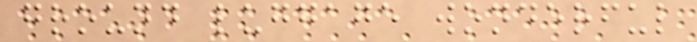ground luggage wonderful
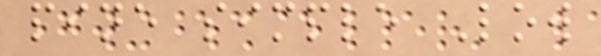pine simple Low
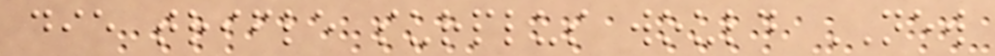die trifle surplus would NEW
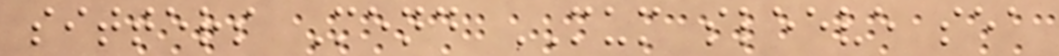sitters Mend MUM sleeve sea
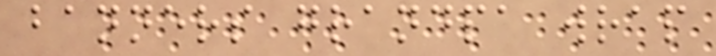banners grandpa wrap
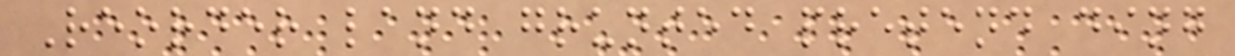Reorder land grunted pretend ding
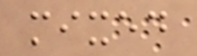mixed
